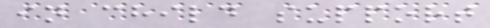in child support
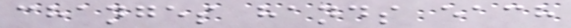changes hands each
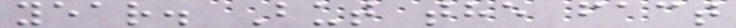year. But the fact
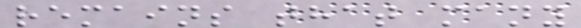remains that many
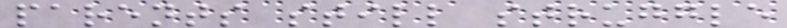parents still struggle
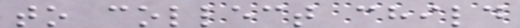to collect child
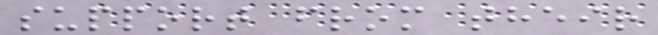support from their
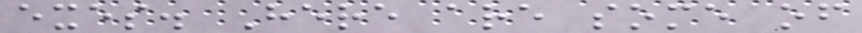exes. Here are some of
